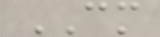CM
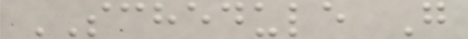SCHEDULE G
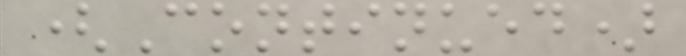(Continued)
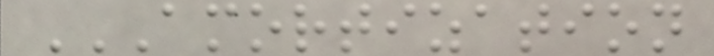AMORTIZATION
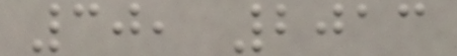30, 2013
